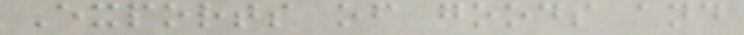Exports of goods and
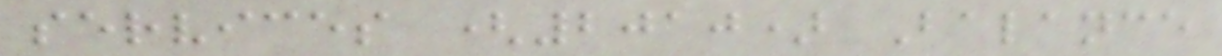services (2010) Balance
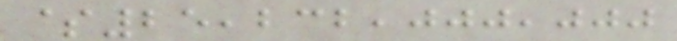$25,232,000,000
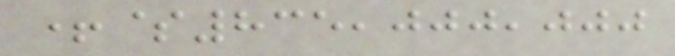+$835,000,000
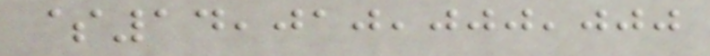$14,010,000,000
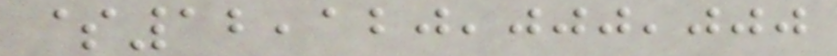$12,120,000,000
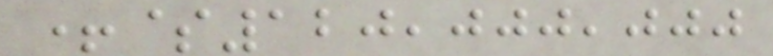+$120,000,000
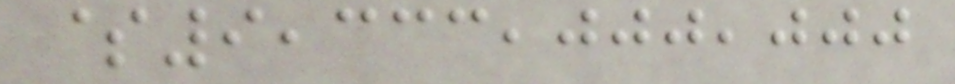$9,333,000,000
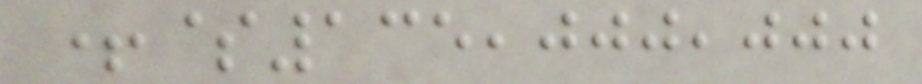+$135,000,000
